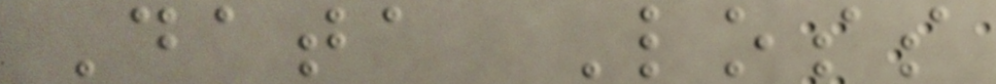Data Loss
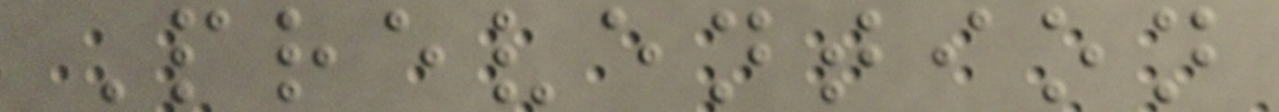Prevention
